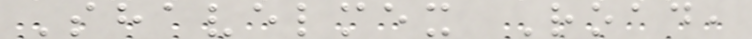Shavelmex Road,
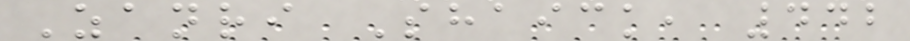Zanri Shaick, 442
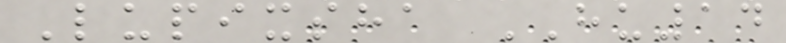Lupixsha HU14
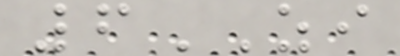6ZI
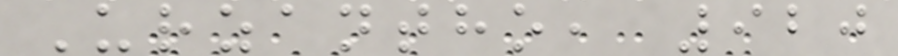Urzantho, 920
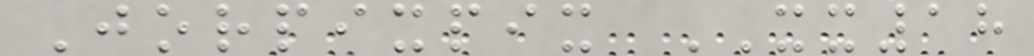Jorpixpix XX18
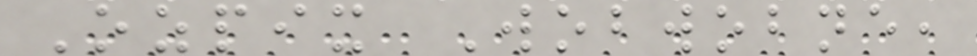Ozpix Wobwobne,
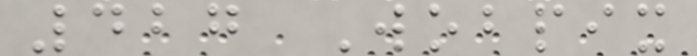427 Wobpix
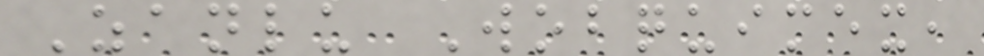Zanlu Wobquimex,
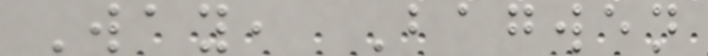Way, Bagwen
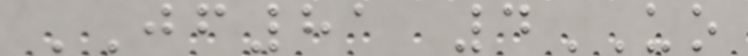JF81 4UO
